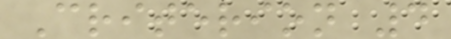Criterion 4
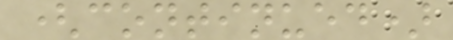(continued)
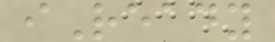iReady
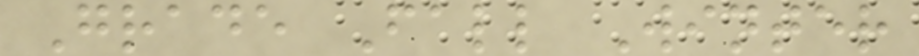Grade Fall Winter
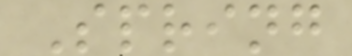Spring
